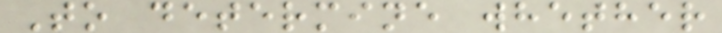To determine whether
